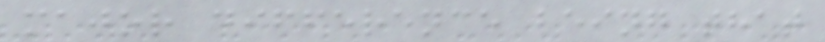major difference being that
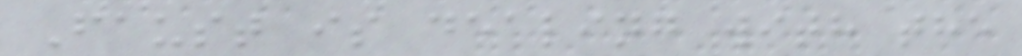Faust is dealing with the
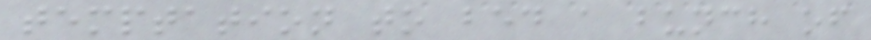temptation to bed a bunch of
